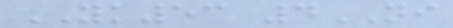YK53 4NI
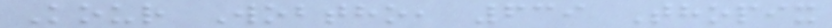Kour Wobtho, 639 Thopix
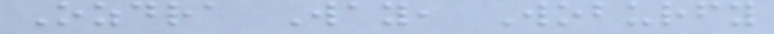Ozdra Way, Woburfy
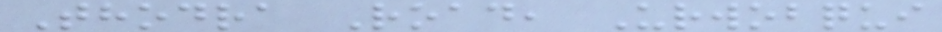Thodra Road, Urwobqui
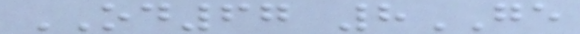OD67 8GE
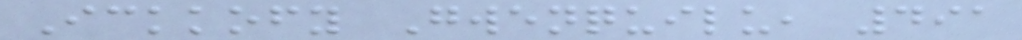Ickkofy Gwenquilu, 491
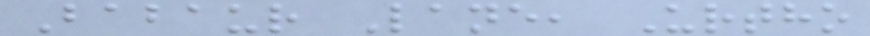Babaur Lane, Urtho
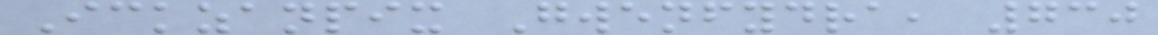Ickzanpix Gwenfydra, 730
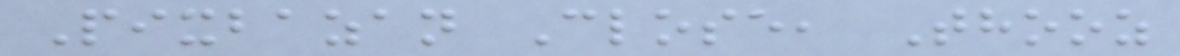Pixbazan Close, Thooz
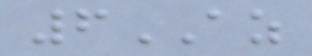6AZ
